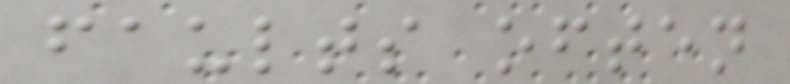faults often
